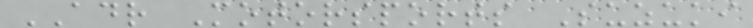ADR Motorsports Suzuki
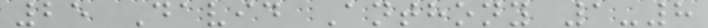25 David Anthony 1-8
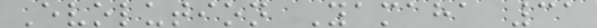Evolution Yamaha 31
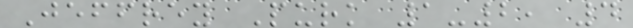Jeffrey Purk 1-2, 4
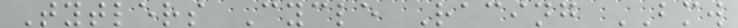Tytlers Cycle Racing BMW
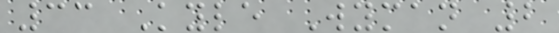33 Kyle Wyman 2
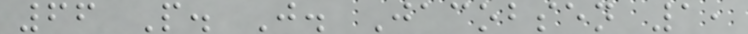66 P. J. Jacobsen 1,
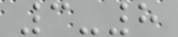3-8
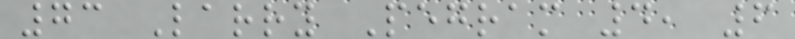73 Larry Pegram 4, 6
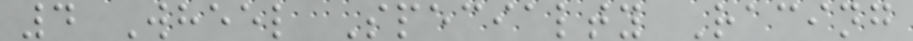4 Wheel Specialty Racing
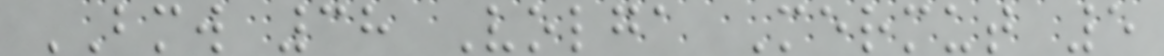BMW 38 Volga Mermut 5
